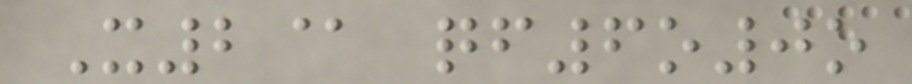X2@ qf6o0o
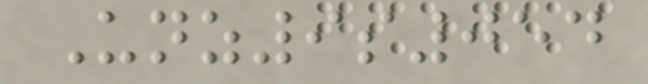Unz9s054
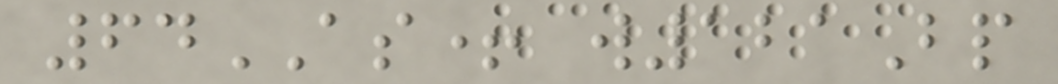64AS+ w121Bp
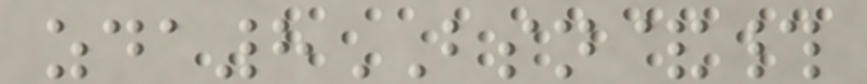zda8BSN&#
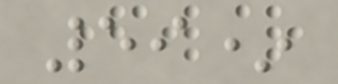59*
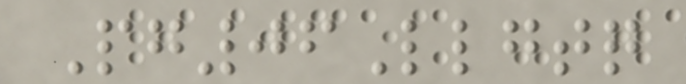Pg06Llgtq
